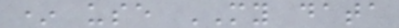* use MY data
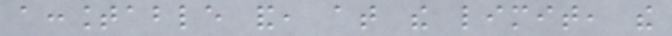accountable and, at the limit, the
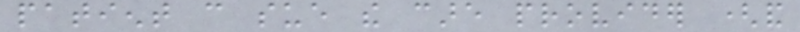patient can sue the care provider (and
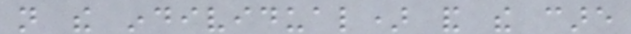not the individual) and the care
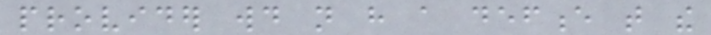provider would not have a defence that the
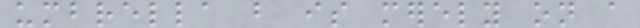umbrella but is merely on a
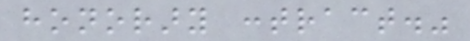honorary contract."
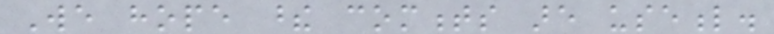We hope these comments are useful.
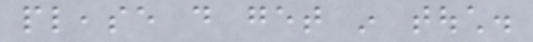please do get in touch.
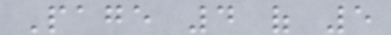Page 4 of 5
